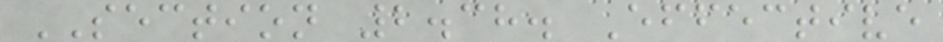SECTION 2.38. Effective
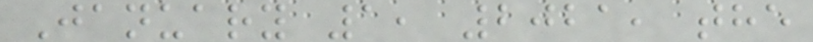January 1, 2021, the
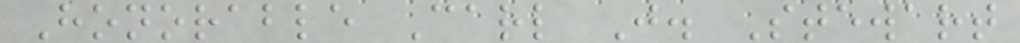Honorable Carl J. Stewart
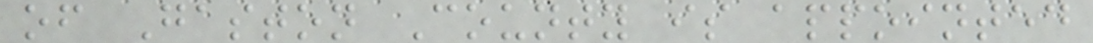of Gaston County is appointed
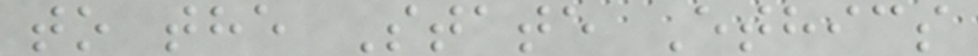to the State Ethics
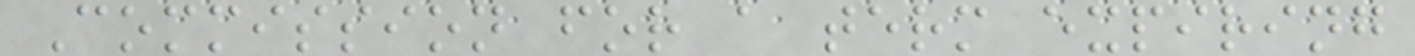Commission for a term expiring
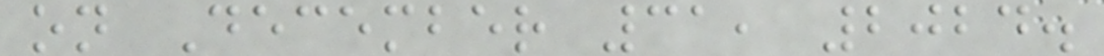on December 31, 2024.
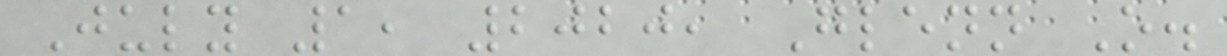July 1, 2020, Glenn O.
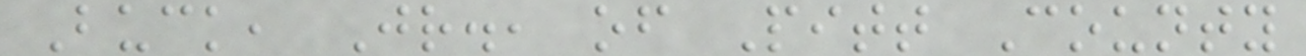Buck, Jr., of Pitt County
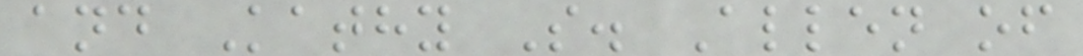and Kathy S. Allen of
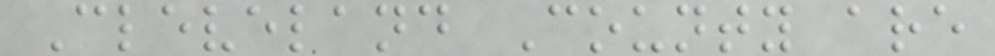Cleveland County are
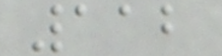112
